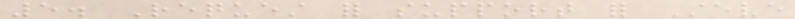5. Request for support for Steve
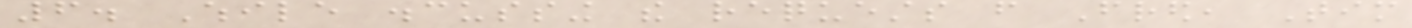6. While discussing the requests from Fred, Tim
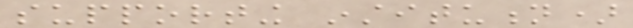supporting institution)
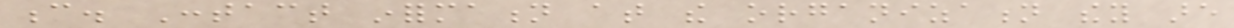c. Contact information at the organization they are
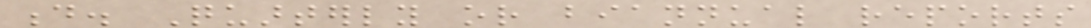d. Quarterly or biannual reports
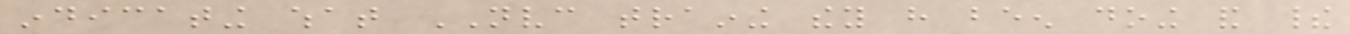indicating what NVC training they have been doing and their
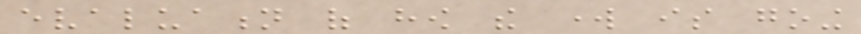evaluation of how the work is going
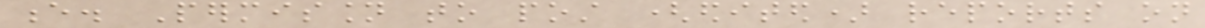e. Permission to post (edited) reports on
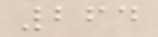264
